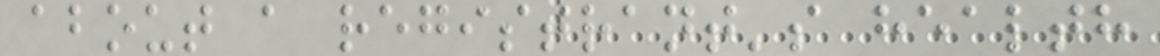about a registrant's health
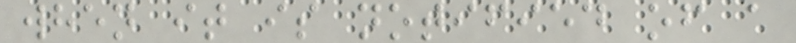when it is notified of a
